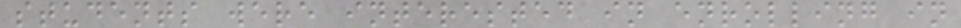students were interested in enrolling in
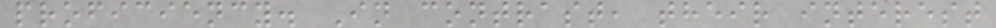proficiency. In contrast, their interest
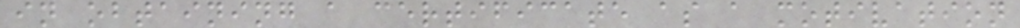in obtaining a certificate as a motivation
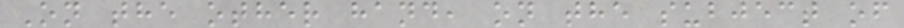On the other hand, on the subject of
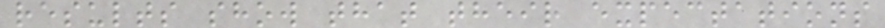results show that their expectations
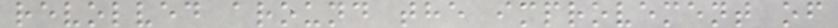revolved around the improvement of
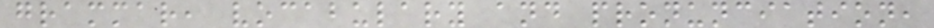grammar, vocabulary and pronunciation,
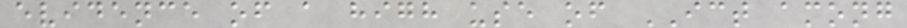evidence of a high use of ICT among
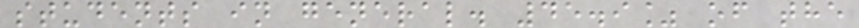students in general. 45.9% of the
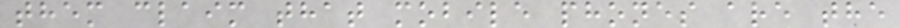them claim that mobile phones are the
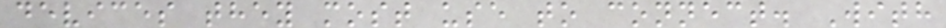devices they most use to connect. With
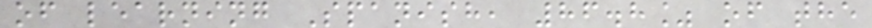of learning Spanish, 86.8% of the
